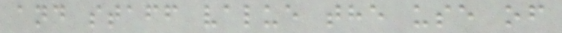and staff value the use of
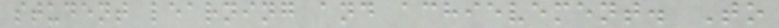student learning and achievement. To
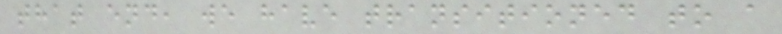that end, we have transitioned to a
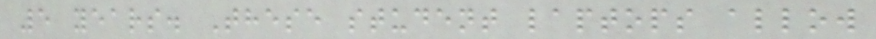5 years. These student laptops allow
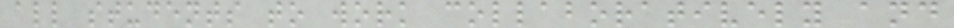all students to work collaboratively and
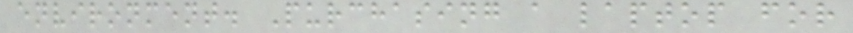environment. Purchasing a laptop for
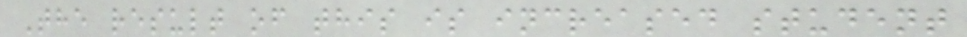The result of this is increased student
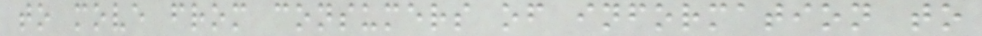to move from consumers of information to
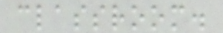classroom.
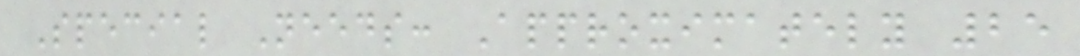Special Needs: Approximately 25
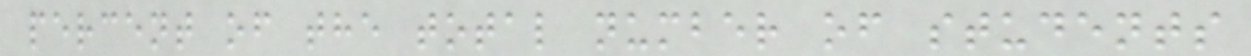percent of the total number of students
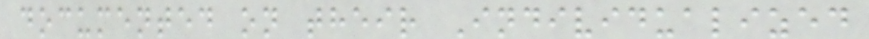documented on their Individualized
